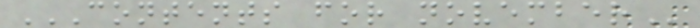CONTENTS FOR NOVEMBER
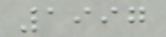1997
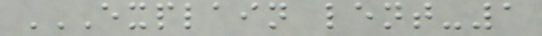EXPLAIN LENT-1
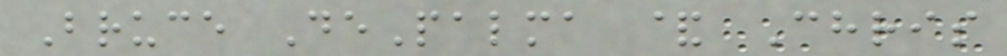Bruce DePalma & Chris
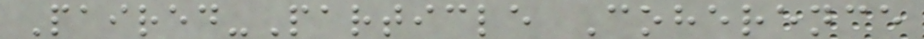Paired-Particle Coherence
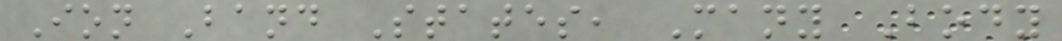Ion Band States, Many Body
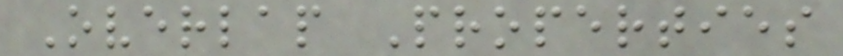Overlap Properties
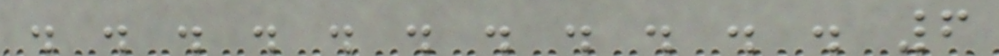. . . . . . . . . . . 6
